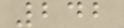242
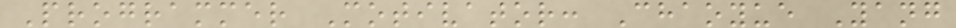Programmer Motivator: Chaoyue Yang
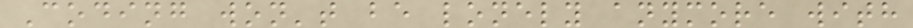Coding won't be lonely anymore with
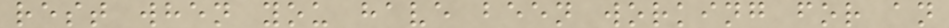rest when you have been working for an
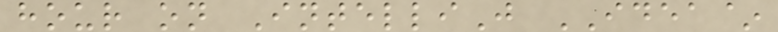hour on IntelliJ IDEA~
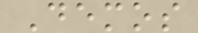Demos
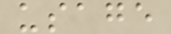usage
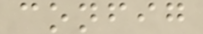config
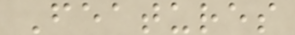Features
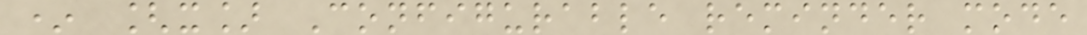* [x] Configurable reminder mode
